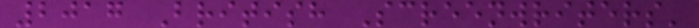2017 British Screenwriters'
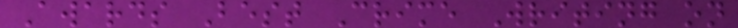Awards Best Crime Writing on
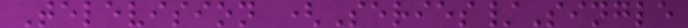Television (Series/Single
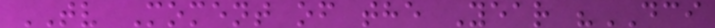TV Moment of the Year "DCI
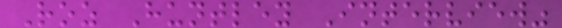Roz Huntley Interview"
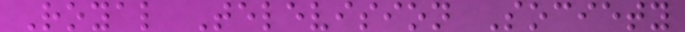Royal Television Society
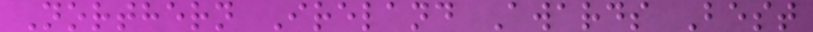Northern Ireland Awards Best
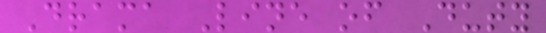Drama Line of Duty
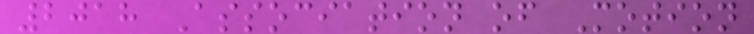2018 Association of Motion
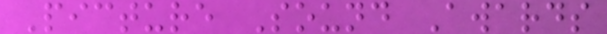Picture Sound Awards
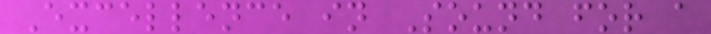Excellence in Sound for a
